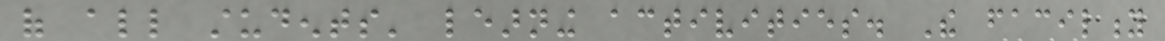of all students' learning activities. The facility
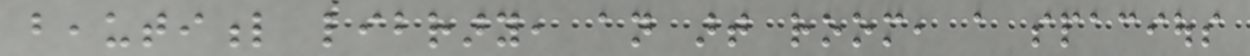beautiful library, an art room, a spacious
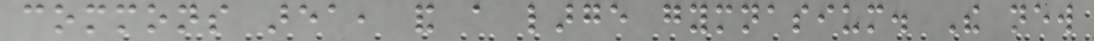commons area, and a large gymnasium. The new
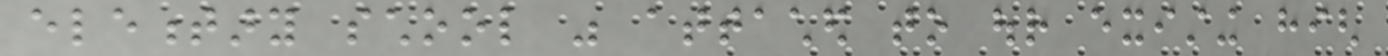elementary school was attached to our existing high
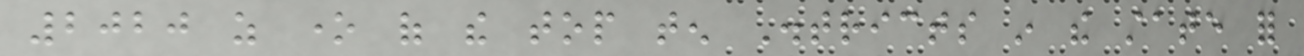2020 as one of the top ten Districts in the state for
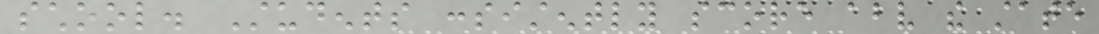school. Students consistently score above the state
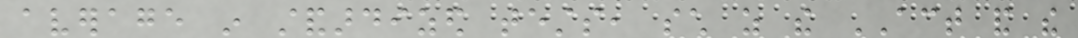average in standardized tests, such as the ACT and the
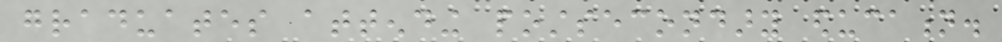graduates attending postsecondary education.
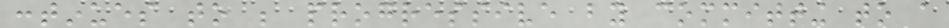continues to be progressive by committing to a
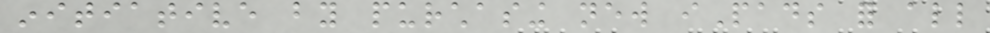initiative by purchasing new iPads for all
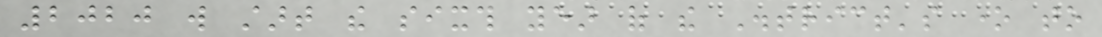2020 will start the sixth year of the District's one to
